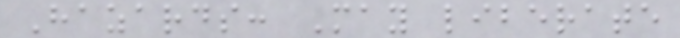Hazards: May liberate
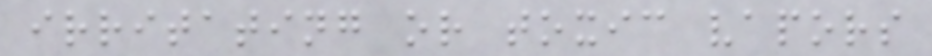irritating or toxic vapors
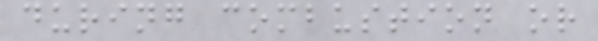during combustion or
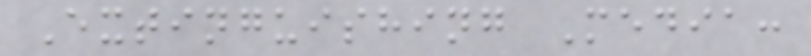Extinguishing Media:
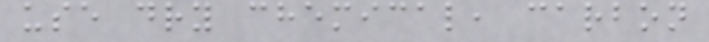use dry chemical, carbon
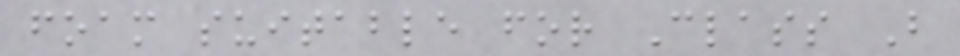foam suitable for Class B
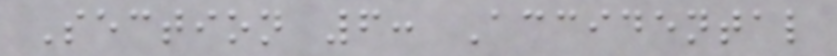Section 6: Accidental
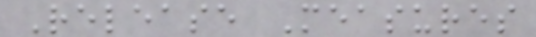Release Measures
